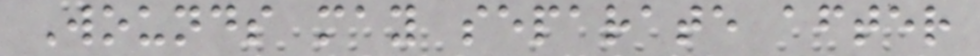Wounds may separate after
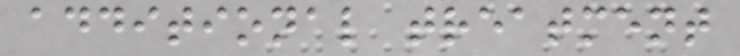additional treatment
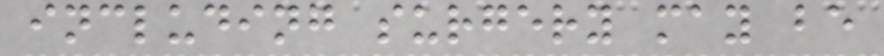including surgery may be
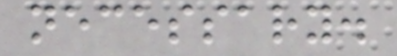necessary.
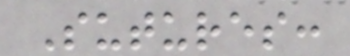Sutures:
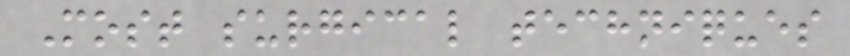Most surgical techniques
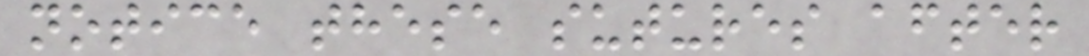notice these sutures after
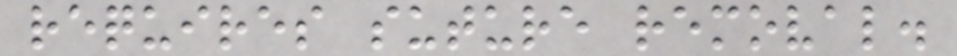requires suture removal.
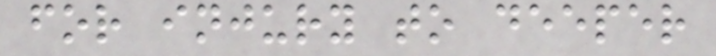for injury to deeper
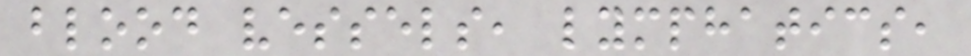blood vessels, lymphatics,
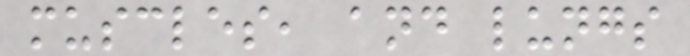muscles, and lungs
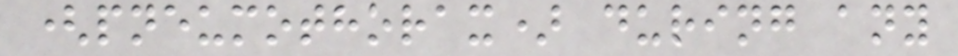(pneumothorax) during any
